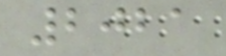2021
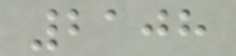2108
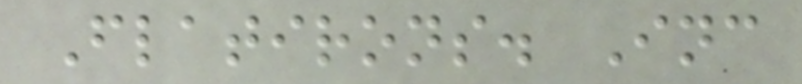Flatirons. Inc
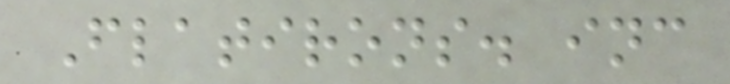Flatirons. inc
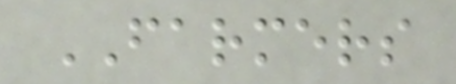FARMERS
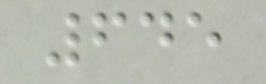645
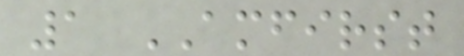1 AMFIRST
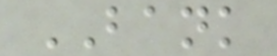BANK
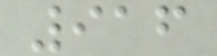916
